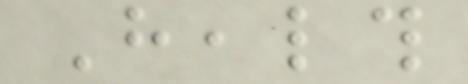Health
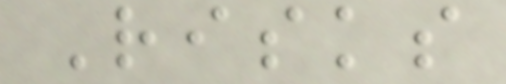Risks
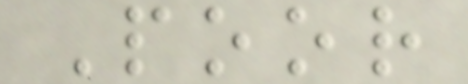Poor
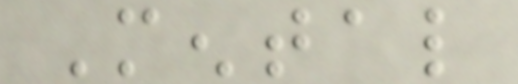Mental
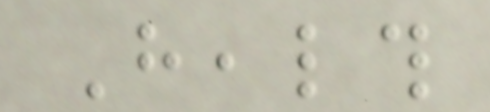Health
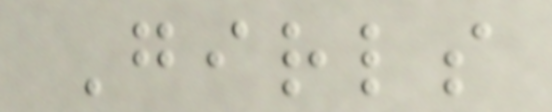Girls
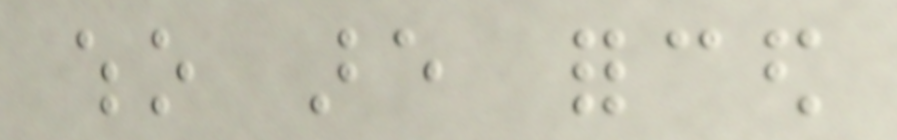who are forced
